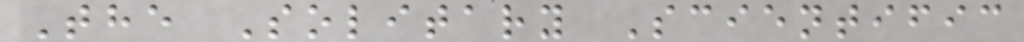The Solitary Scientific
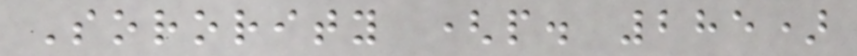Sorority (p. 285)
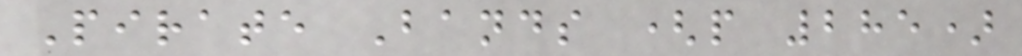Pirate Bands (p 285)
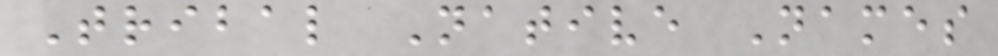Tribal Native Names
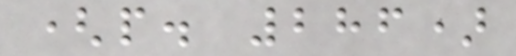(p. 286)
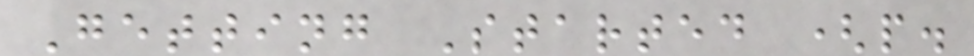Getting Started (p.
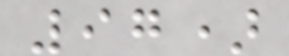97)
